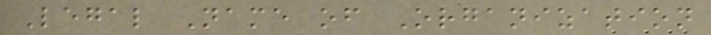Legal Name of Organization
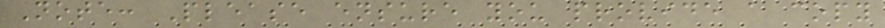Note: Please ensure you provide a copy
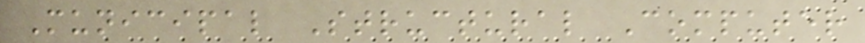Municipal Structural Computer
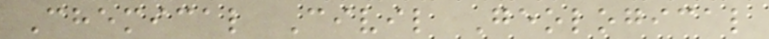Chemical Civil Geological
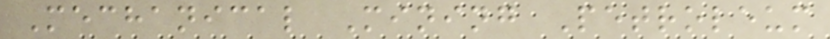Mechanical Mining Petroleum
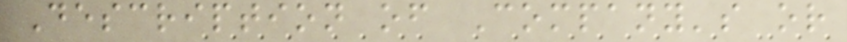Description of Company's or
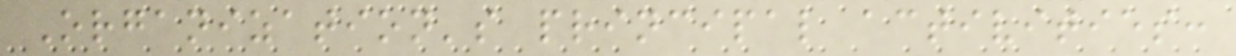Organization's principal activities:
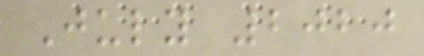July 2020
